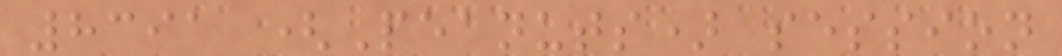8391 (Peanuts) session
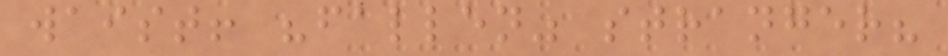waist! "fallen" stranger?
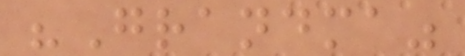"Grandma"
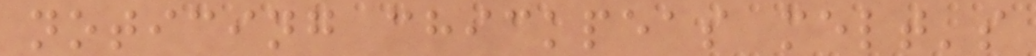noticing chickpeas melt's
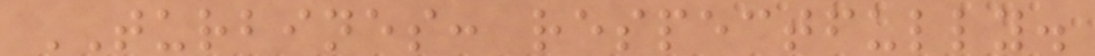TURBINES: respectfully.
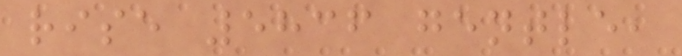rise 5836 gentle,
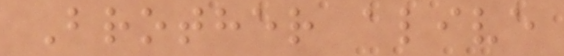Brother alive
